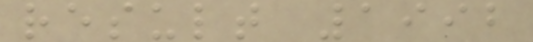result 1992
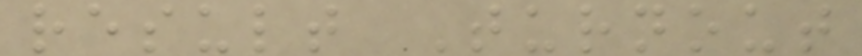result Turnout
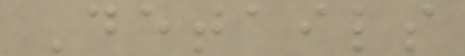Details
